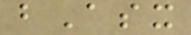bAsx
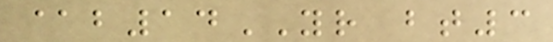@b14YR bt3
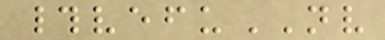#vefuNV
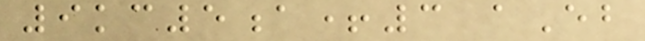9kc5a+3 aEb
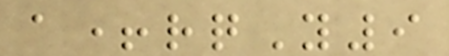a+rqY9
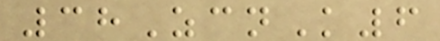38ZcnK6
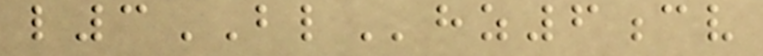l3BLhz6cv
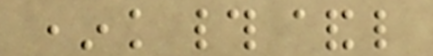*k#&l
